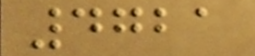4721
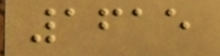1615
